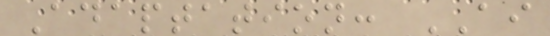Adaptation: AI
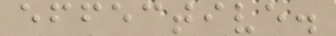effective.
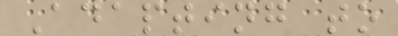Adapting to
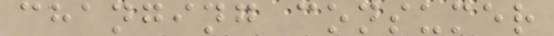changing consumer
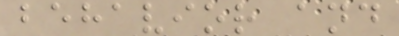behavior and
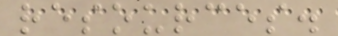resources.
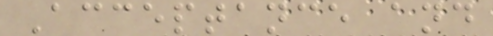Acceptance and
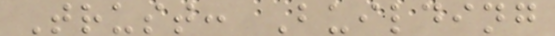Trust: Building
